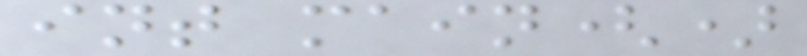int main()
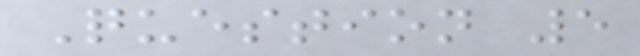Question 5
